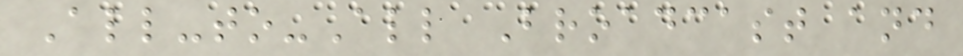All-to-All Broadcast and
